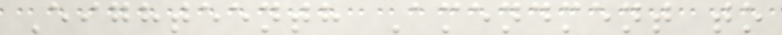Eighteenth Amendment to
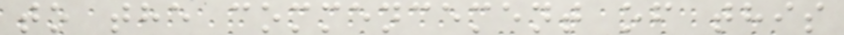to the commencement of this
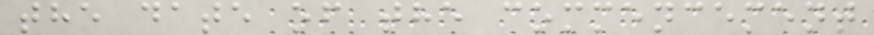the date of the commencement
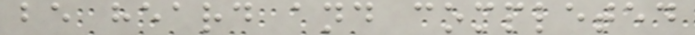be heard and completed
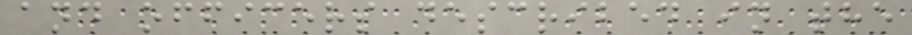and officers described in the
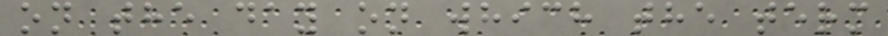on the day on which the term
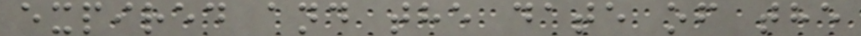expired and the date of the
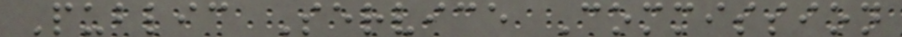Public Service Commission
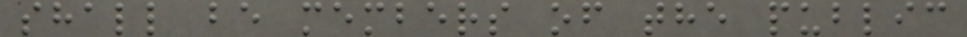shall be members of the public
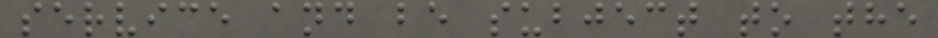service and be subject to the
